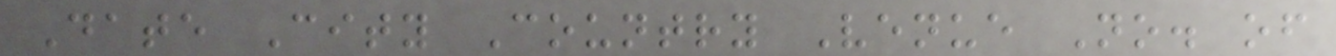Date City Country Venue No. of
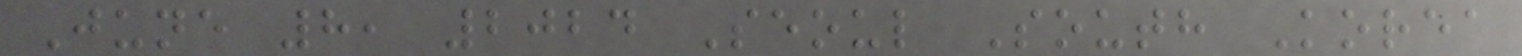June 8, 2024 Seoul South Korea
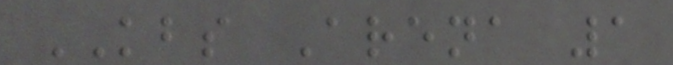KBS Arena 1
